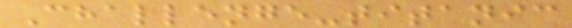Challenge-titanic
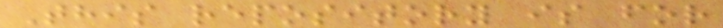This repository is for
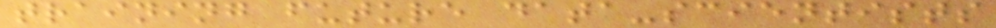training future data-scientists
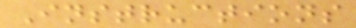Instructions
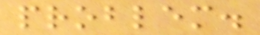problem.
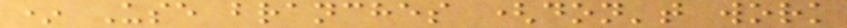* Use branches (don't work
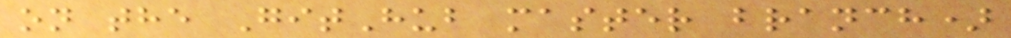on the GitHub master branch)
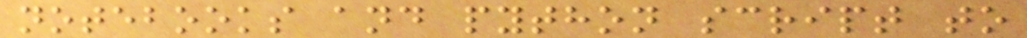notebooks and python script to
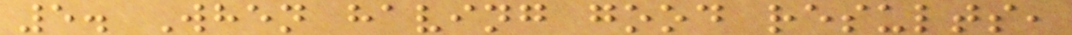5. When having good results,
